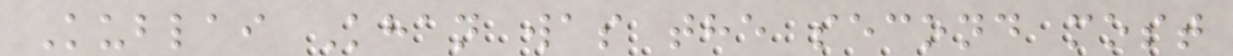Kublai Khan was the second most
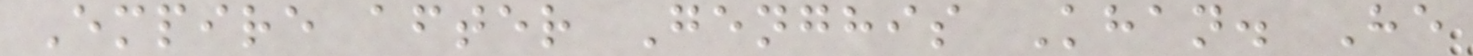Empire after Genghis Khan. He
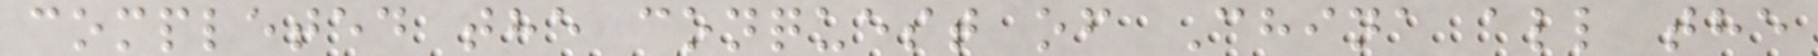completed the conquest of China all the
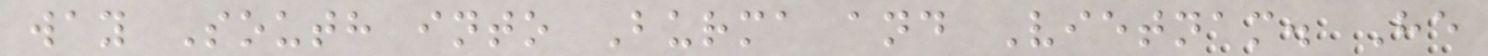way South into Burma and Vietnam. He
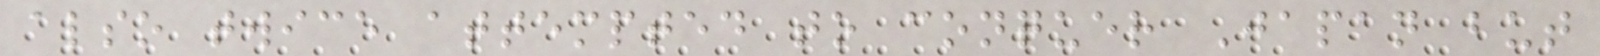also twice attempted to conquer Japan but
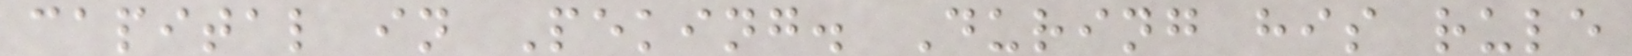capital in Peking. During his rule
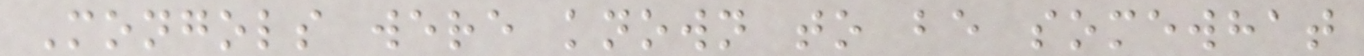Mongols were known to be somewhat
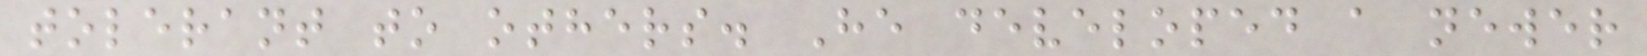tolerant to others. He developed a newer
